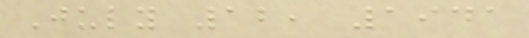July 12, 1941
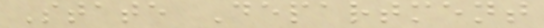State Department
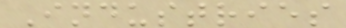Industries
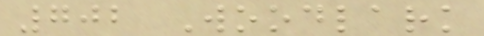702 Woodlark
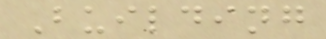Building
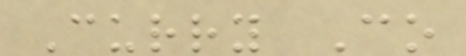Curry Co
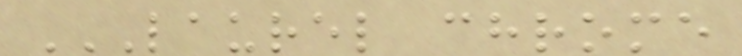LAUREL CHROME
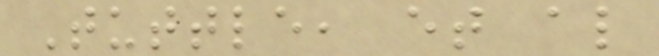Tuttle, et al
